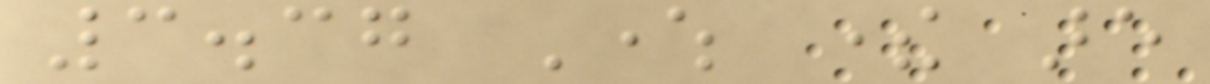3.37 Where there are
